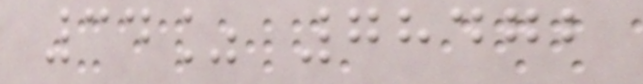34% 78472
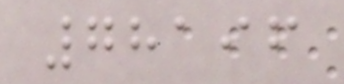78196
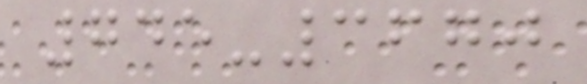745-3670
